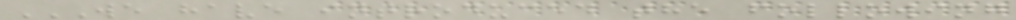WE HAVE INTRODUCED THE FOLLOWING
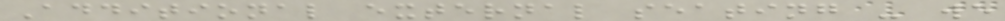Additional external seating - we
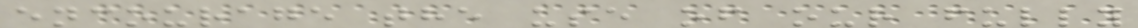encourage the use of our fully
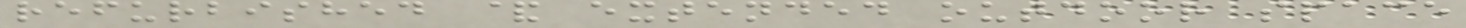refurbished & extended outdoor space
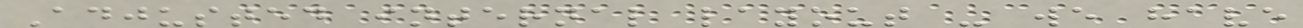Adjusted internal layout - we have
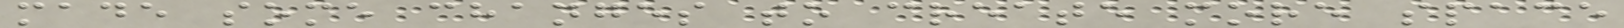made some changes to create more space
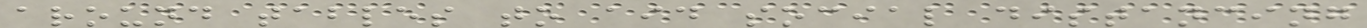around tables to aid social distancing
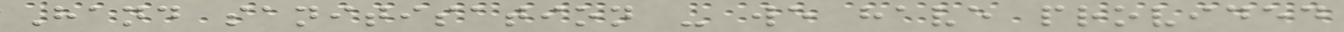Hand sanitisation - we have provided
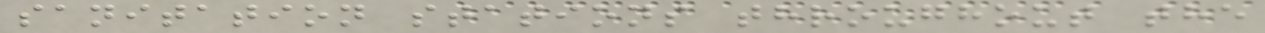sanitation stations throughout the
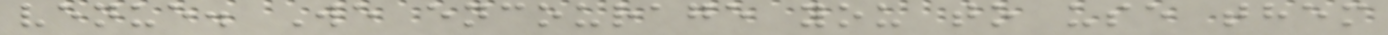venue. We encourage you to use them
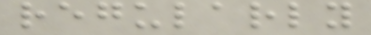regularly
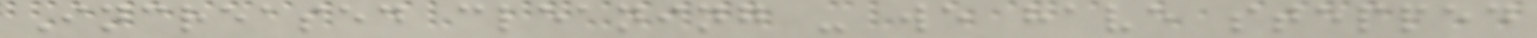Increased cleaning - we have stepped
